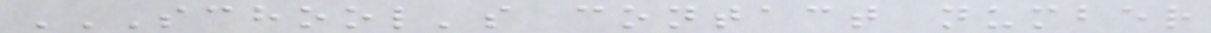SCHOOL'S CONTACT NUMBER
